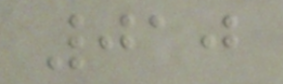010
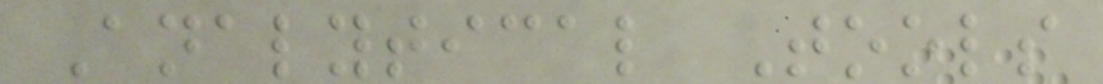Analytical Tools
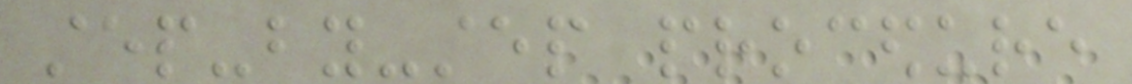step-by-step procedure
